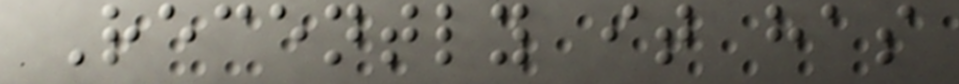Recently it has
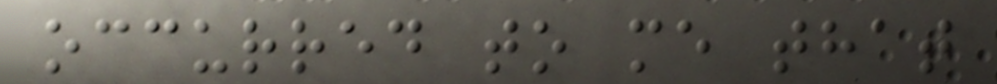occurred to me that
